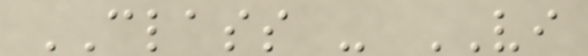CLASS - VI
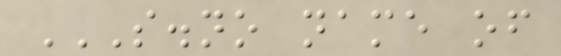S.NO NAME OF
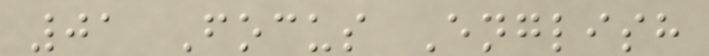01 Focus English
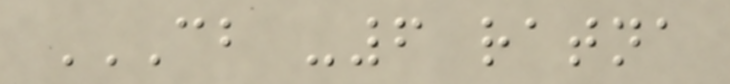CB -6 RATNA
